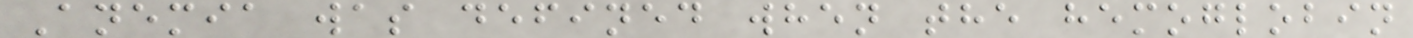Anemia was defined when the hemoglobin
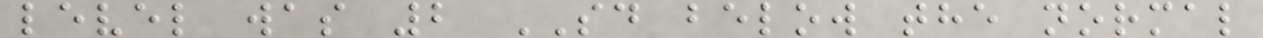level was 2 SD below the normal
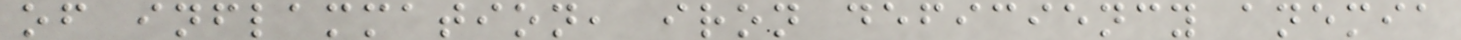of inflammation, iron deficiency anemia
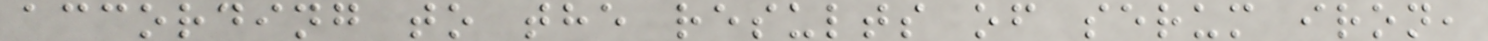according to the results of serum iron,
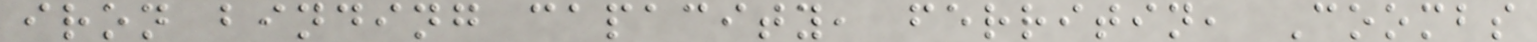iron binding capacity, ferritin, Coombs
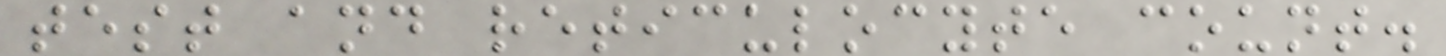test and reticulocyte count.
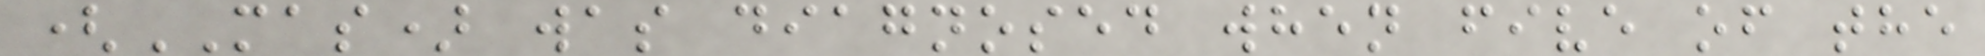(MAS) was diagnosed when five of the
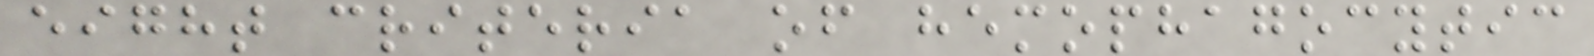eight criteria of hemophagocytic
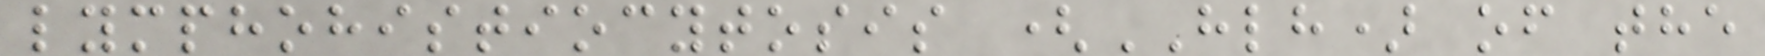lymphohistiocytosis (HLH) of the
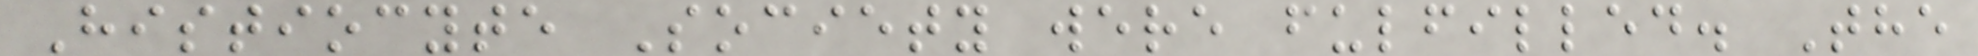Histiocyte Society were fulfilled. The
